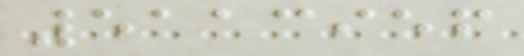5113956
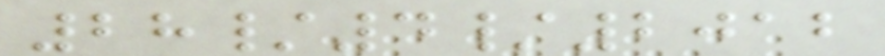28/4/2012
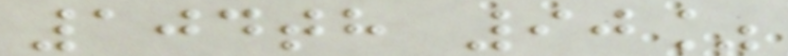104th 90%
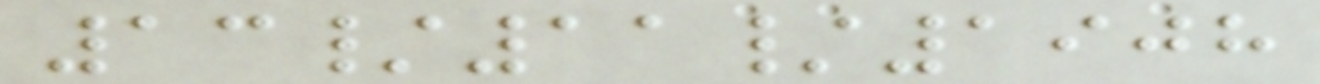13/11/1908
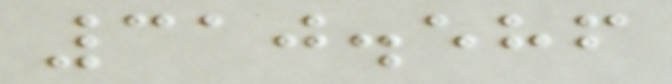310.586
